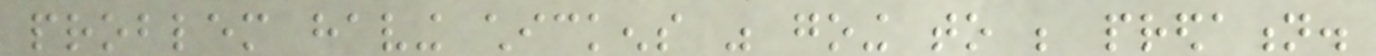problem having chickens was going to be predation.
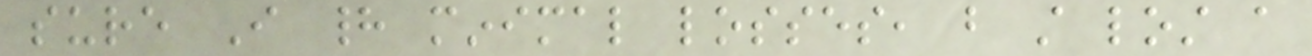sure I had minimal losses, but still lost a
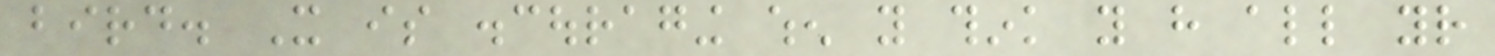bird. It is discouraging when you think you have all your
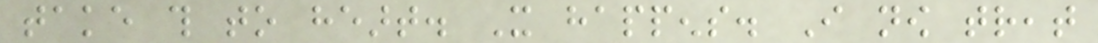take this to heart. It happens. I now treat
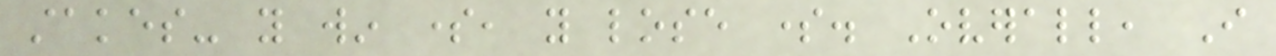stakes- you win some, you lose some. Overall, I
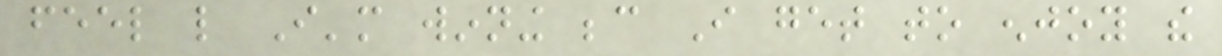feel like I'm winning because I get to enjoy the
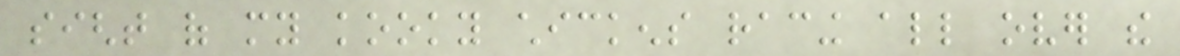sight of my kooky chickens racing all over the
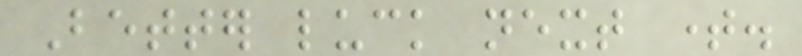Better luck next time.
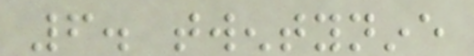6. twentynine
